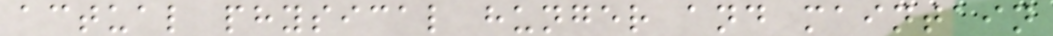actual physical hunger and maintain
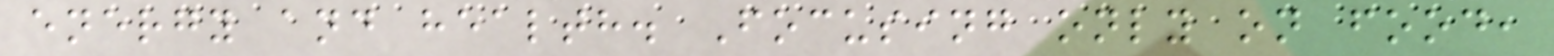energy and health. Focusing only on food,
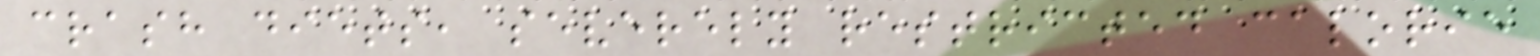crash diets, severely restricted calorie
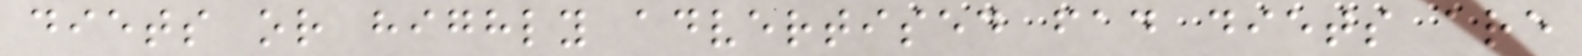diets or highly advertised fad diets are
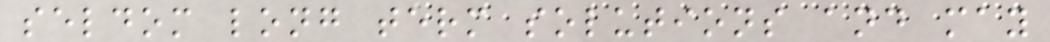seldom long term solutions and may
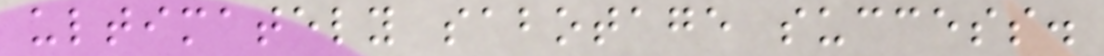ultimately sabotage success.
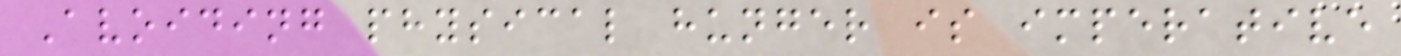Avoiding physical hunger is imperative
